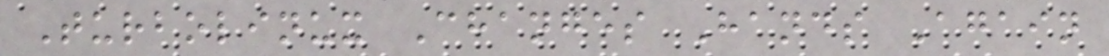Turbolinux Changes Hands Again
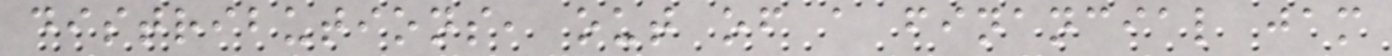distributions, out of a financial jam
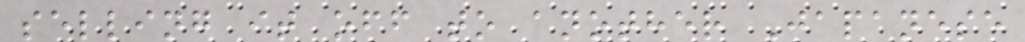selling it off to another Japanese
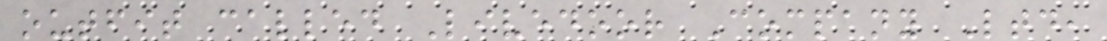outfit called Livedoor Company Ltd,
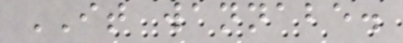IT wannabe.
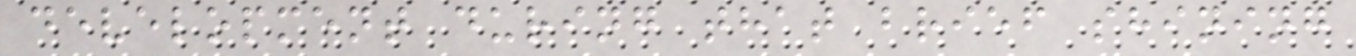development during that brief shining
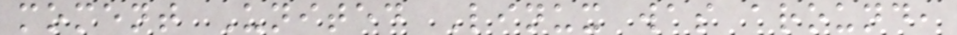moment United Linux was around,
